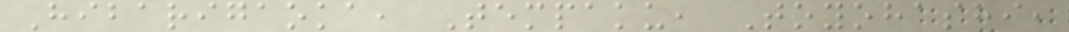Hibarigaoka, Tempaku, Toyohashi,
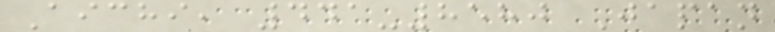Aichi, 441-8580 Japan
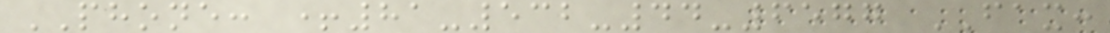PHONE: +81-532-44-6577 FAX:
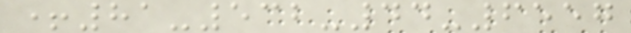+81-532-44-6557
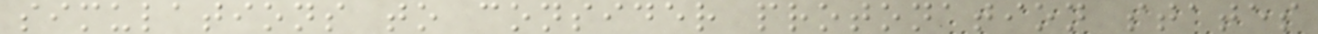simulations to consider protonation states
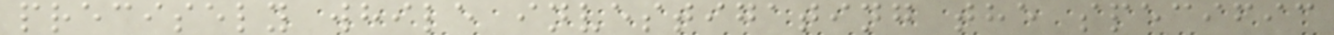precisely while investigating the specific
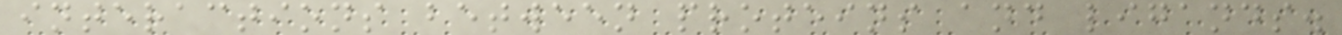interactions between proteins and ligands.
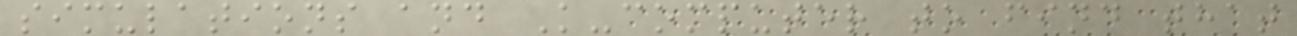simulations and K-computer to find that
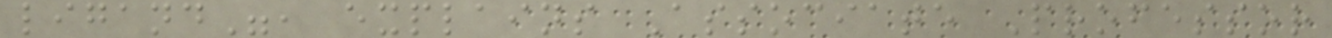ligand", explains Associate Professor
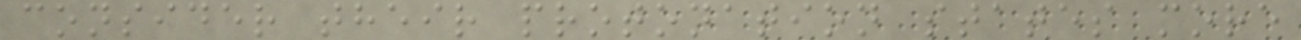consider their protonation states more
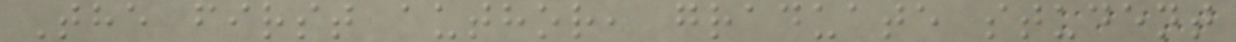The first author, graduate student
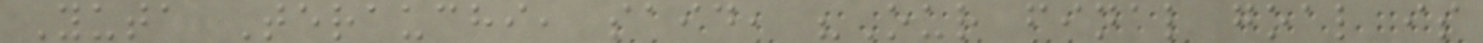Yuta Terauchi, said, "Our final goal is
